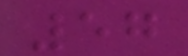57
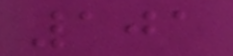101
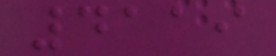4119
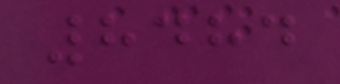8484
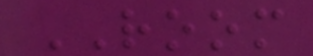ROOM
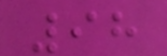98
